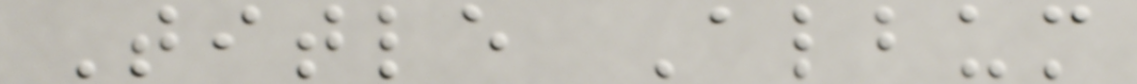Title Album
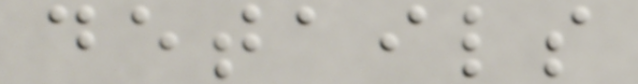details
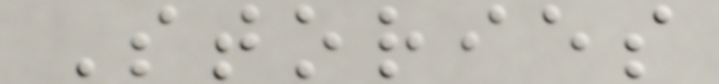Stories
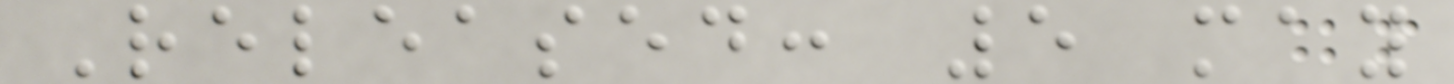Released: 5 may
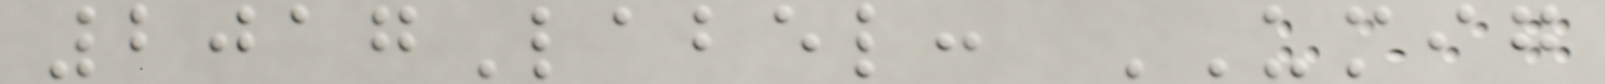2017Label: UMIG
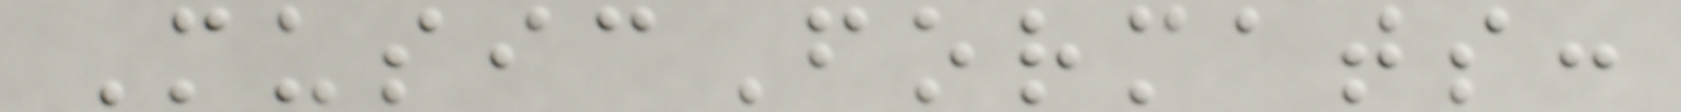MusicFormats:
